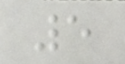5
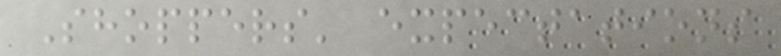Shoppers' expectations
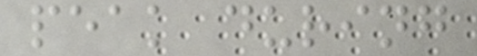peak during
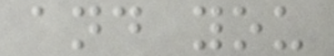and you
